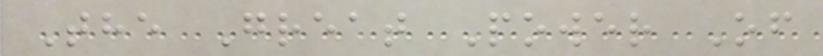The Great Power Of
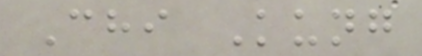Chi Kung
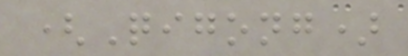(Qigong)
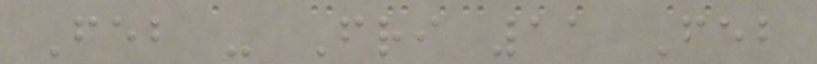Feb - Fri 11 Feb
